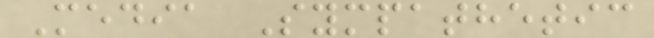Media Sympathetic
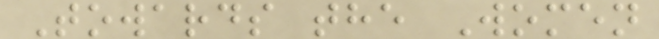Towards the Women
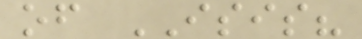of ISIS?
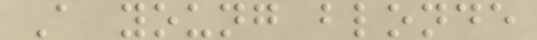A young blonde
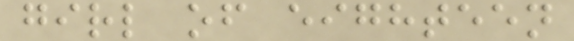girl of eighteen
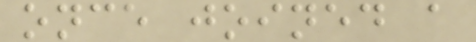once joined a
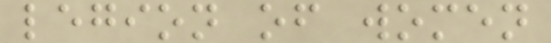legion of women
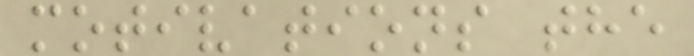motivations the
